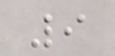9
